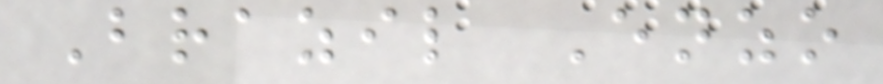Brazil Enzo
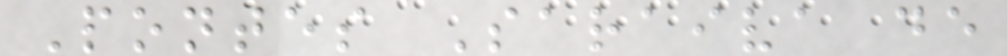Pontes Saraiva de
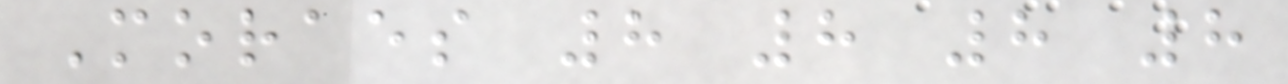Moraes 8 8 8 8
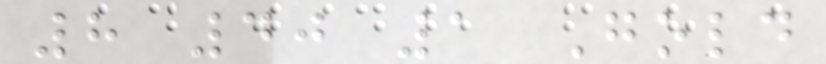8 40 1 Gold
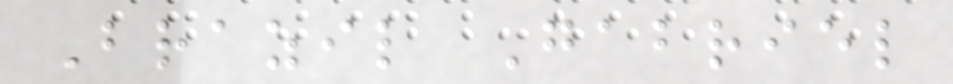Brazil Gabriel
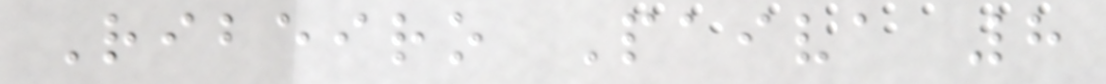Ribeiro Paiva 8
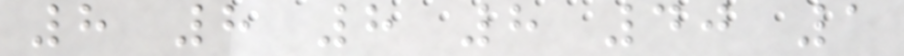8 8 8 8 40 1
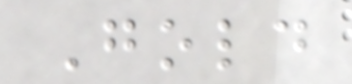Gold
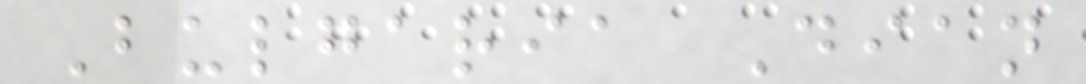Bulgaria Dian
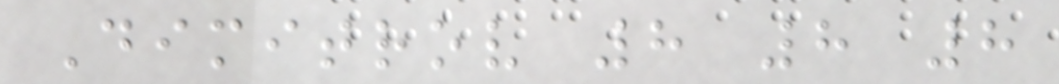Dimitrov 8 8 8
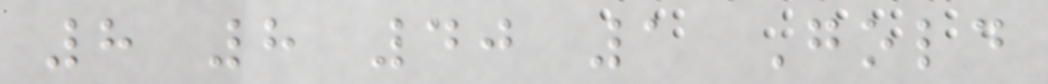8 8 40 1 Gold
